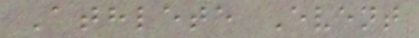Athlete Event
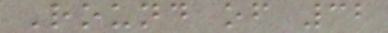Round of 32
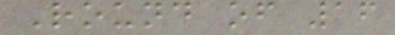Round of 16
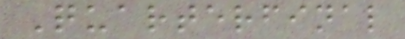Quarterfinal
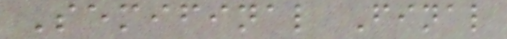Semifinal Final
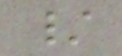/
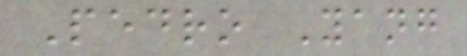Pedro Yang
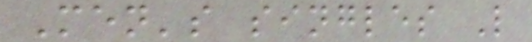Men's singles L
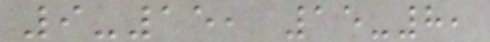9-15, 15-8,
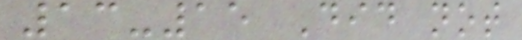13-15 Did not
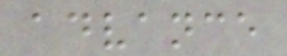advance
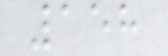158
